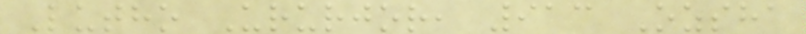Lutho Ururjor, 913 Ozsha
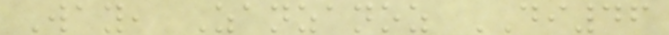Way, Zanzanoz DI46
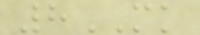8MK
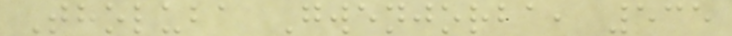Tholuba Gwenjorba, 535
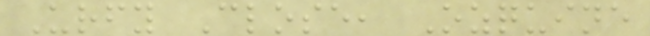Urfy Close, Ozquine
